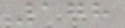178
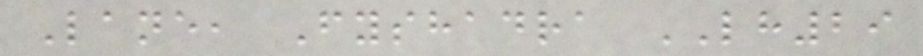Lane, Fyshadra LH29
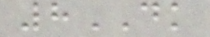8DK
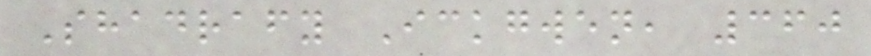Shadrafy Ickgwen, 360
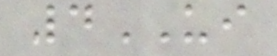4UI
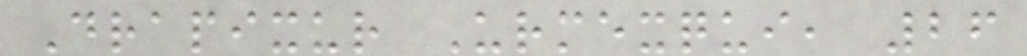Drapixur Urmexqui, 26
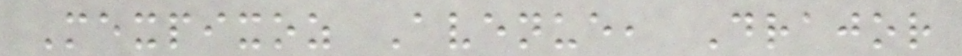Mexpixoz Avenue, Drajor
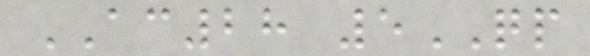AC28 5QP
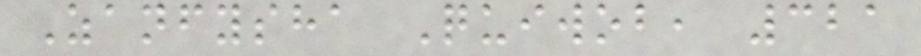Zanfysha Quiwob, 321
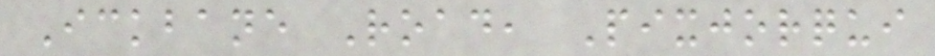Ickbane Road, Pixjorqui
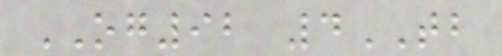OG92 4TB
